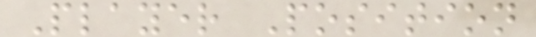Player Position
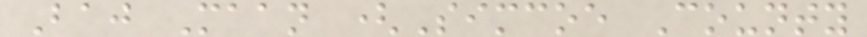Baj Maan (Simcoe County
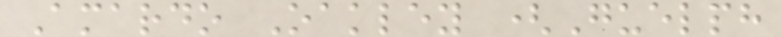Amardo Oakley (Guelph
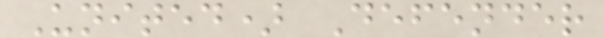United) Defender
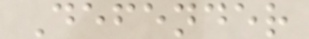Defender
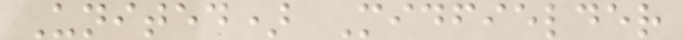United) Midfielder
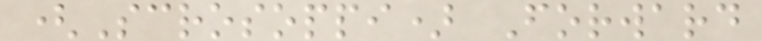(Scrosoppi) Forward
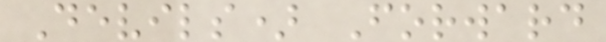Devils) Forward
